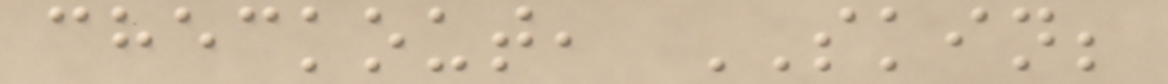checkout, SKIN;
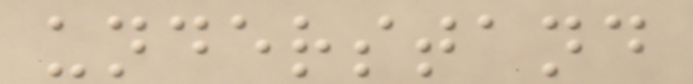understand
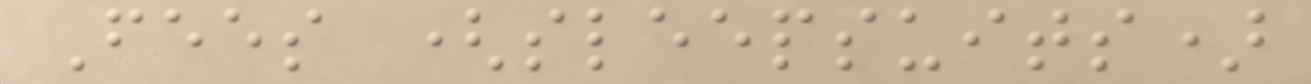Fees (sleepsuits)
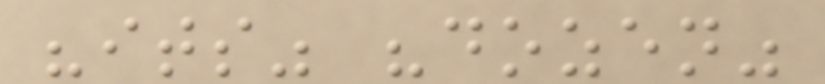"its" "dozen"
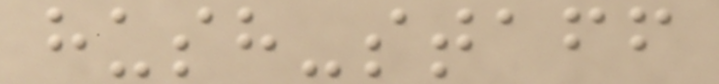hush-staff
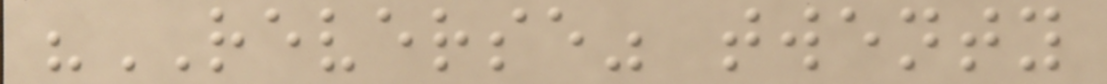"REVERSE" twenty
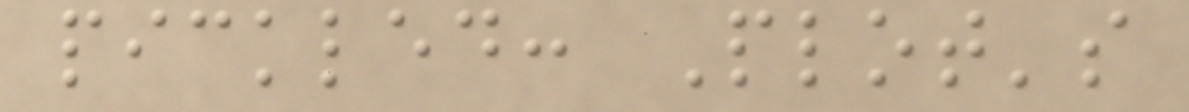pickled: Plot's
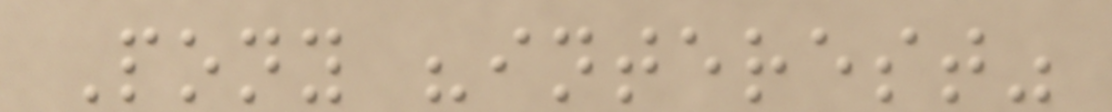Pony "interest"
